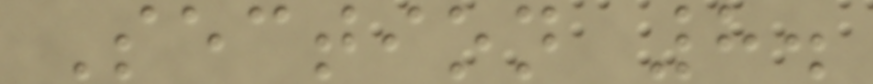Section 8.
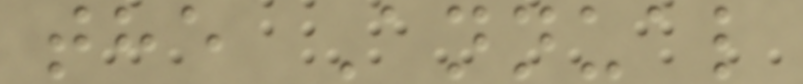the Annual
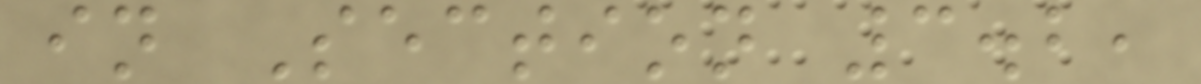in Section 3.2,
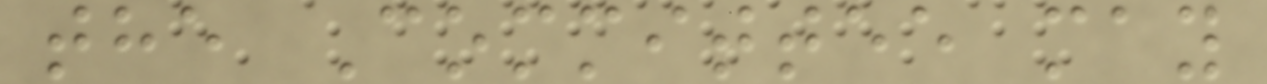the Committee may
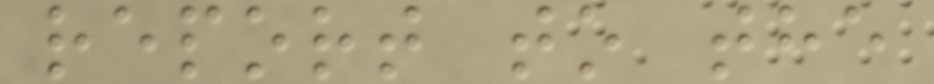report to the
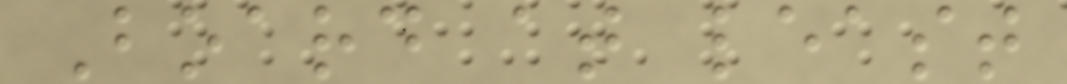Board at least
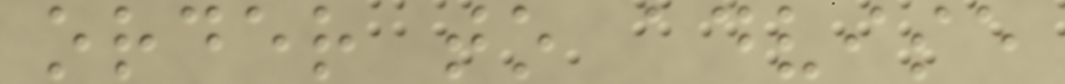order to advise
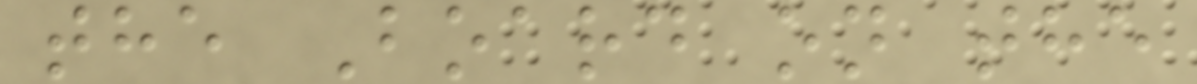the Board on the
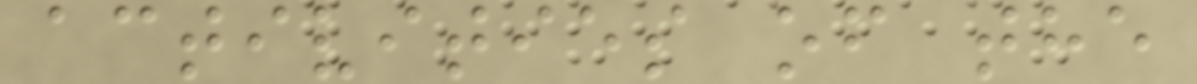activities of the
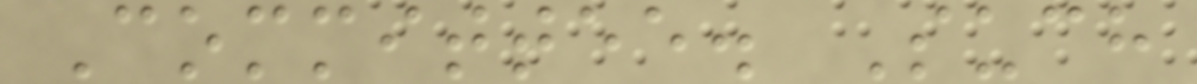Committee. Such
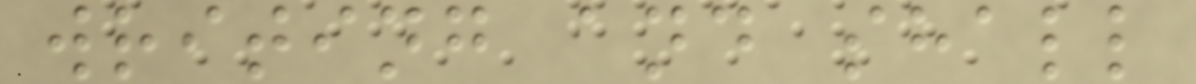writing and shall
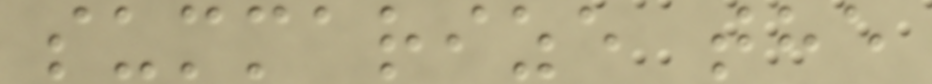summarize the
